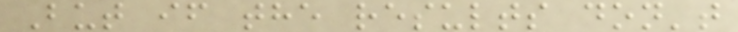But if the results don't
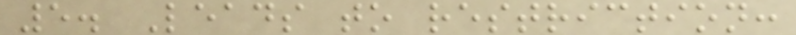5. Leads to restriction:
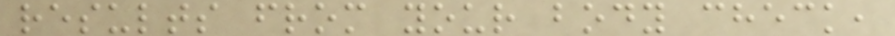results from your body check,
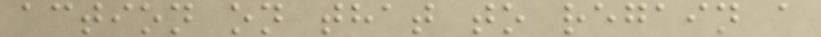action on that to regain a
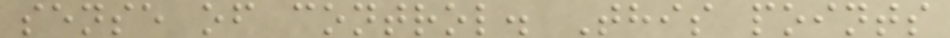sense of control. This points
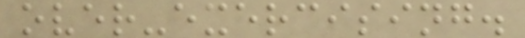over-exercising.
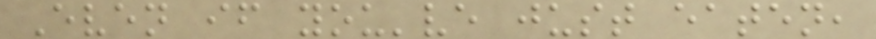Even if you've just eaten,
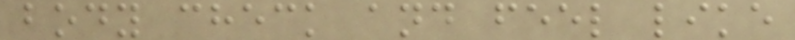body check and feel like
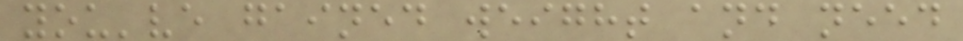you've gained weight and need
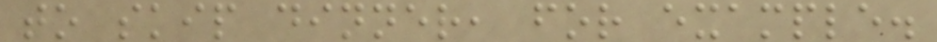to skip dinner, for example.
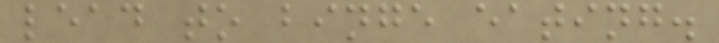lead to binge eating.
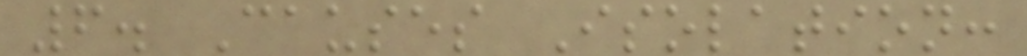6. Causes Isolation:
